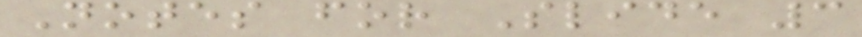Notes for Slide 3
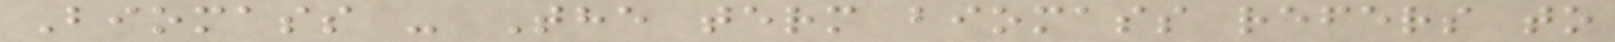Biomass - The term biomass refers to
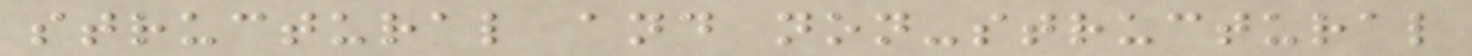structural and non-structural
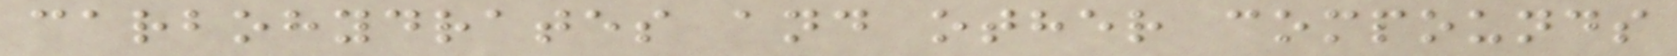carbohydrates and other compounds
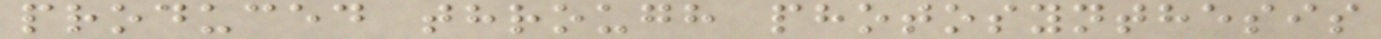produced through photosynthesis
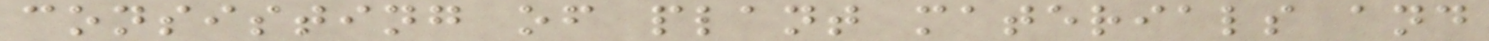consisting of plant materials and
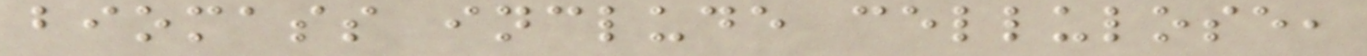biomass include cellulose,
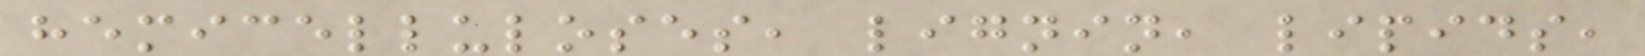hemicelluloses, lignin, lipids,
